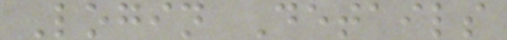Login Details
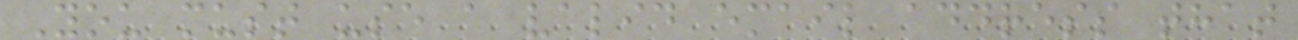You must use a valid email address that
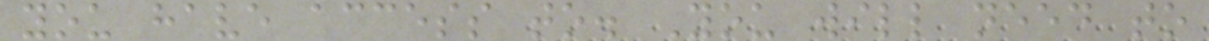you have access to. You will need to
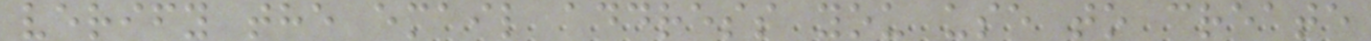verify the email address you use to create
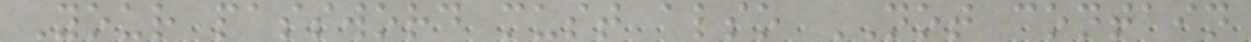Your password must also NOT contain
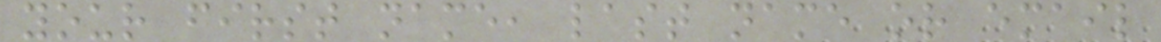your first name, last name or email
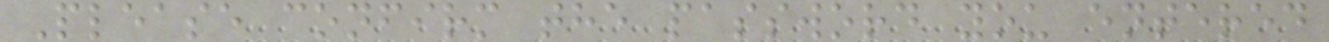Please confirm the password you entered
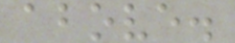above.
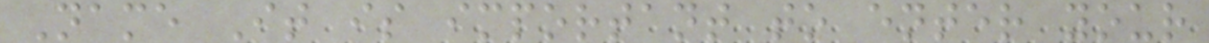Name It is important to enter your
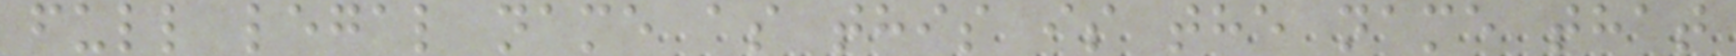full legal name as this is the name that
